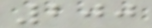200
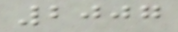2007
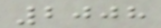2008
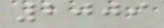2009
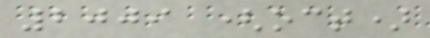2009 (oct)
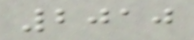2010
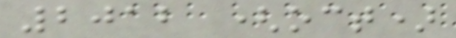2012 (oct)
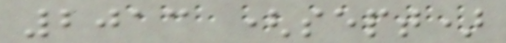2013 (sept)
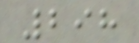298
